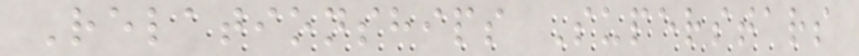Relationships Superstars
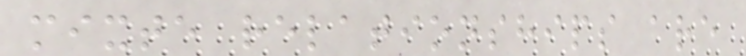mixte relationships are
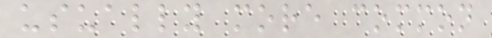usually more common
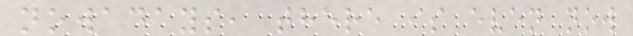nowadays, there is even now
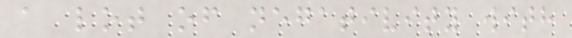a lot of negativity with
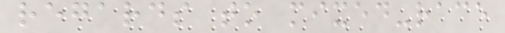regards to mixed-race
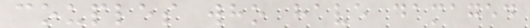couples who have damaged
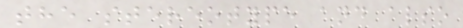the stereotype and also
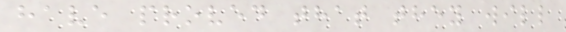have proved that they will
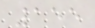155
